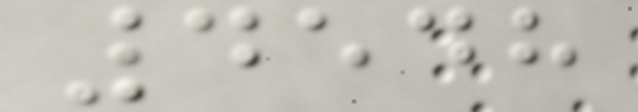4548
